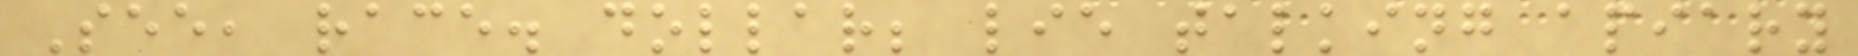See, race. dollar; lie talking apiary
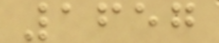1657
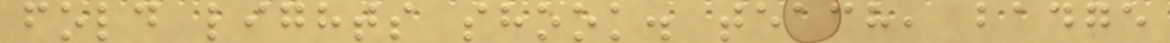fold lights shook. teach, badge
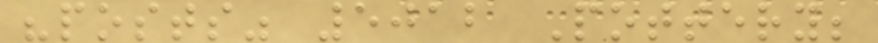"posts" 5012 Pottery;
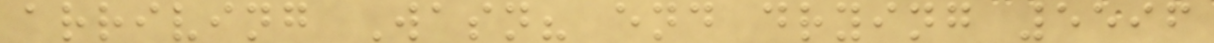arriving Wasn? end drying 5596
